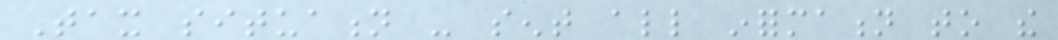Tax situation - sent all information to the
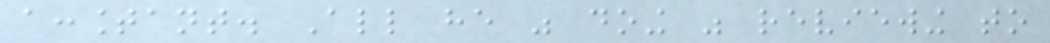accountant. All he was doing was reviewing to
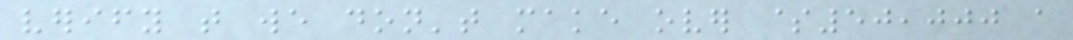verify that we don't make over $50,000 a
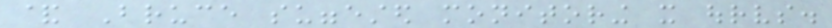& Bruce suggested monitoring it ourselves.
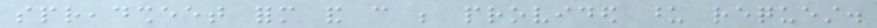spreadsheet form and can be provided upon request.
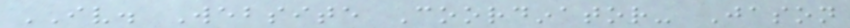IV. Website Coordinator- Jason
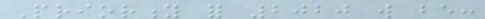Priority for 2020 will be:
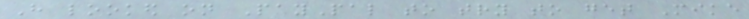Have looked on PayPal to try to get Mike
